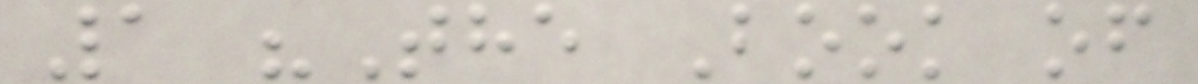1 "The Book of
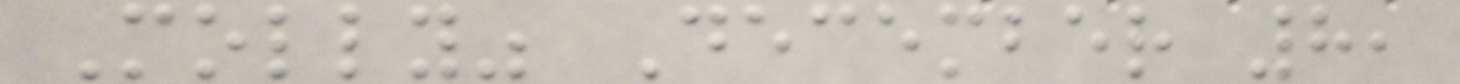Molly" December 8,
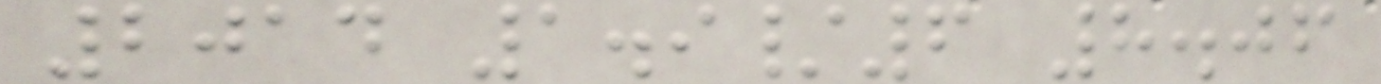2014 1.9/6 8.06
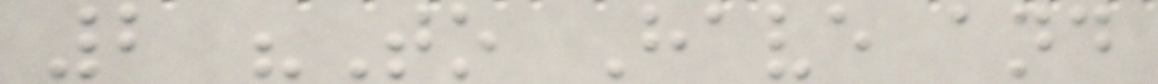2 "To Have and
